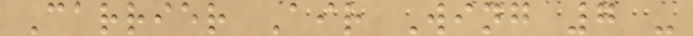Carrier Air Wing 7 -
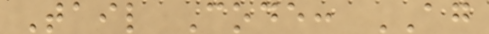Tail Code: AG
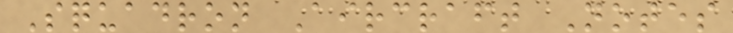Squadron Aircraft Notes
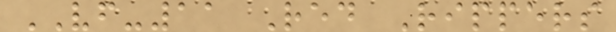VF-11 Red Rippers
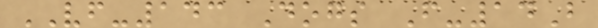VF-143 Dogs F-14B
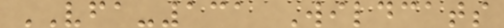VFA-131 Wildcats
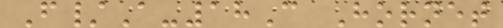F/A-18C Hornet
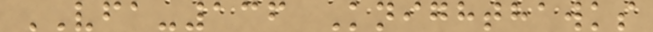VFA-136 Knighthawks
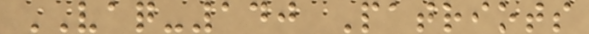VAQ-140 Patriots
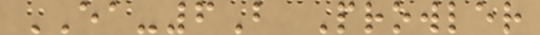EA-6B Prowler
